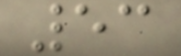53
